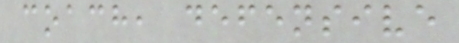coach, defensive
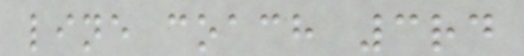line coach 3rd
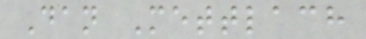Dan Mettlach
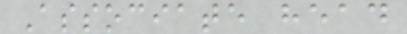Associate head
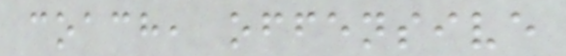coach, offensive
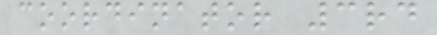coordinator 3rd
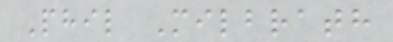Phil Milbrath
